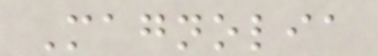Magnolia
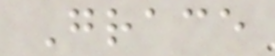Grace
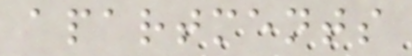apartments
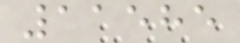11585
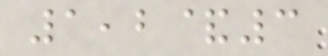1,2&3
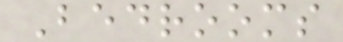Bedrooms
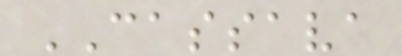CASSAVA
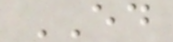ED
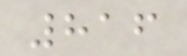816
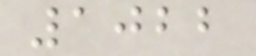1022
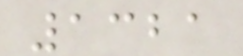1321
